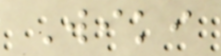Wiki
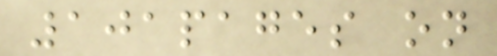101pages on
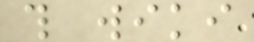this wiki
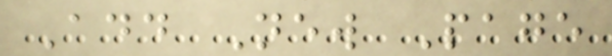Add New Page
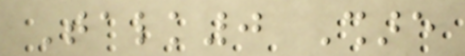Talk0 Share
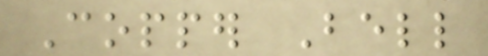Copper Bell
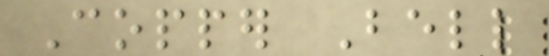Copper Bell
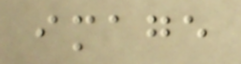image
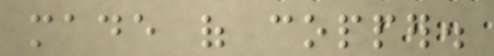made of copper.
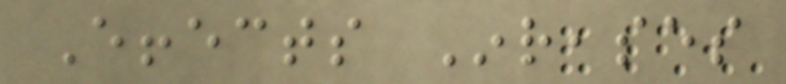Effects Inreases
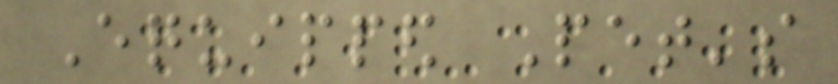Equipped Pet's
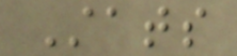Stats
